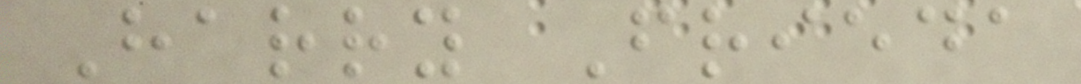Harry Frieda
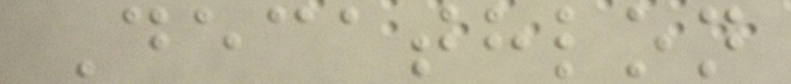Decathlon
